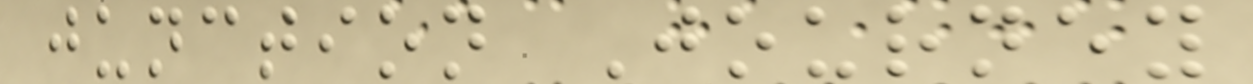junction Journey
